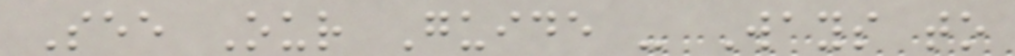See Our Guide - Ways to
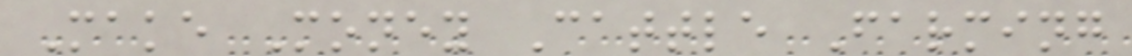Make Money Cattle Farming
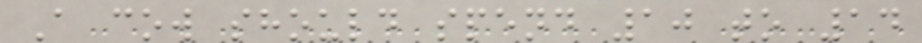A cow should spend 10 to 14
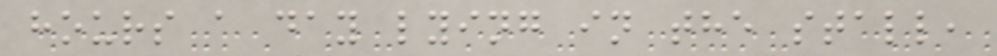hours a day lying in the stall,
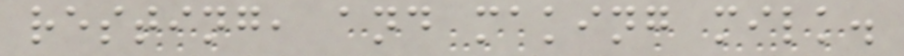resting, and making milk.
